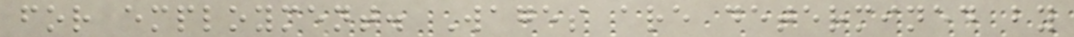for employment. Wages are determined by
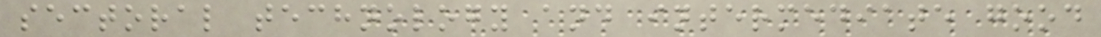sectoral technology and intermediate good
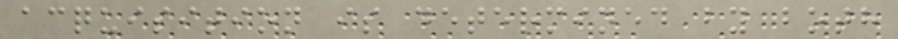acquisition is determined by both
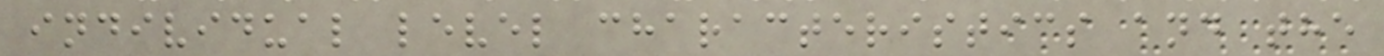individual level characteristics and the
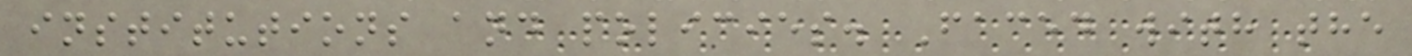institutions and policies. Faced with the
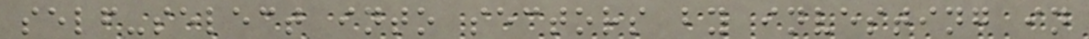self-select into sectors by investing in
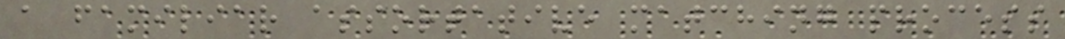a familiar assortative matching process
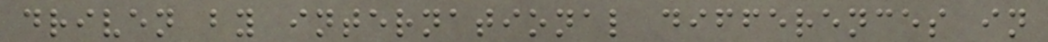driven by international differences in
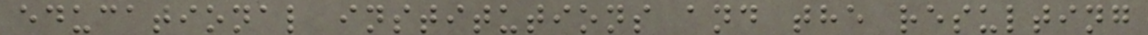educational institutions and the resulting
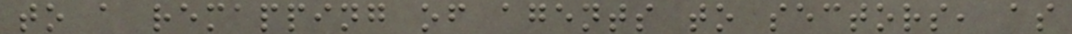to a remapping of agents to sectors, as
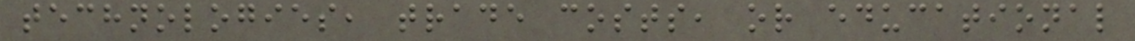technologies, trade costs, or educational
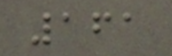161
